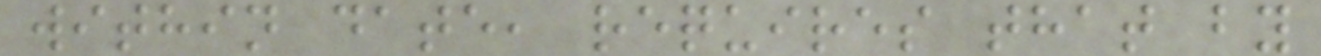within date, requires that by
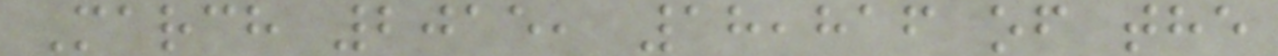March 2015, 18,816 of the
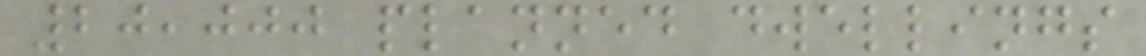20,000 planned dwellings
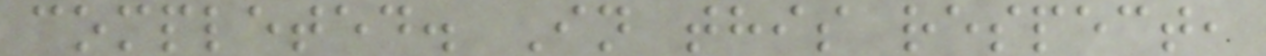completed. In this respect,
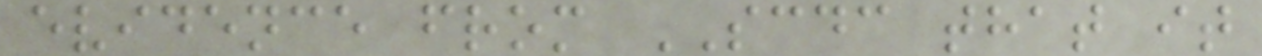evidence from SCDC that it
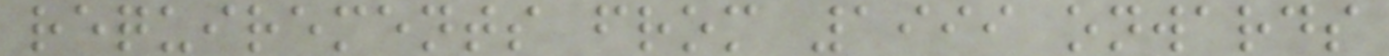requirements from 1999 onwards
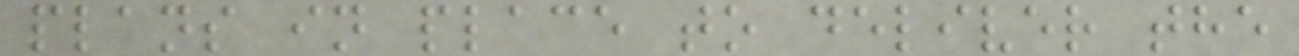plans in place to deliver the
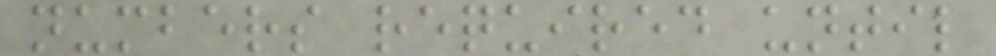numbers required until
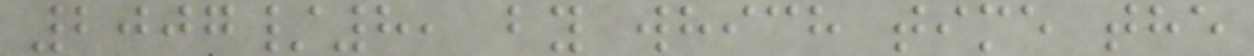2007/8, by which time the
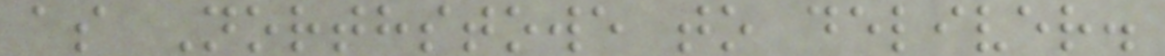as Northstowe to deliver.
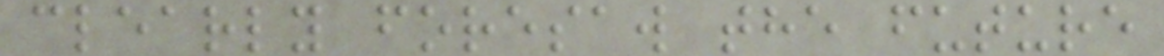clearly foresaw the future
